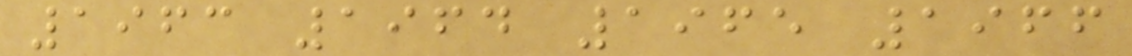1963 1964 1965 1966
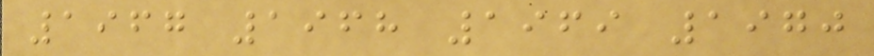1967 1968 1969 1970
